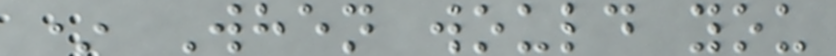* When would you
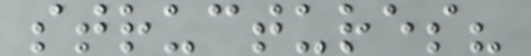structures?
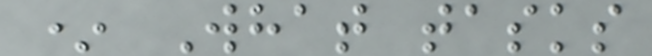* What tasks
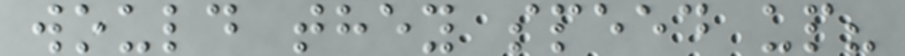would they speed up?
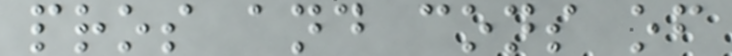pros and cons of
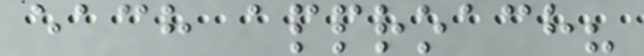each approach?
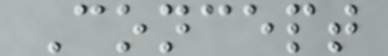Concept
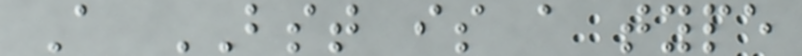A BST is a type
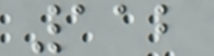112
